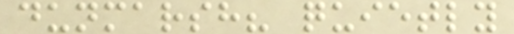dunmarsh? quietly
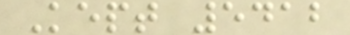Kept 5412
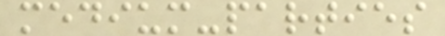medium-parties
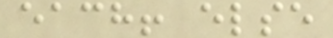each! else
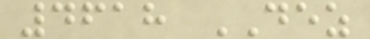4618 DEZ
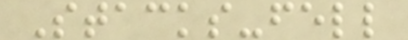Stacks-fell
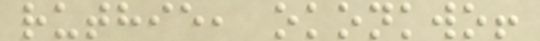ruthie, okonkwo!
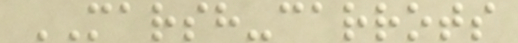MARSH-carrots
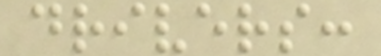drivers:
